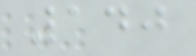140
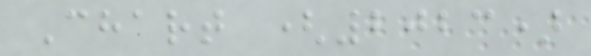Chart (2023)
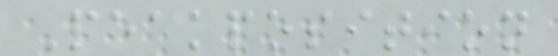Peakposition
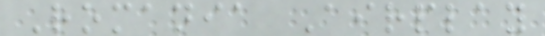Romania Airplay
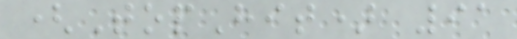(TopHit) 91
